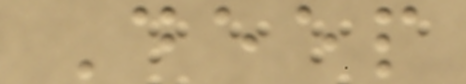Deep
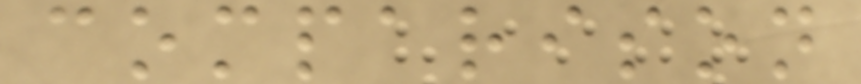comparison
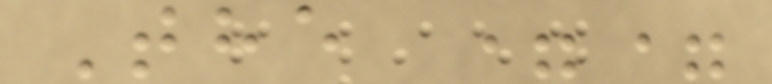The ==
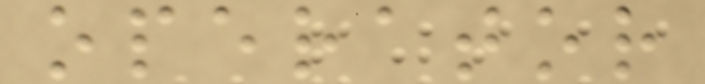operator
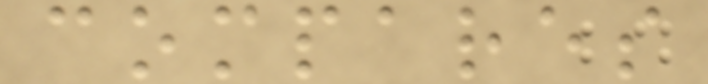compares
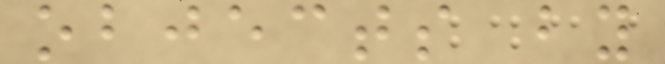objects by
